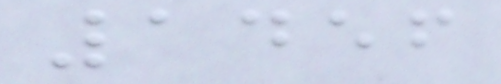1456
